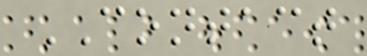CONTACT
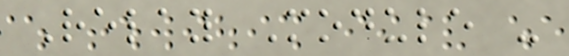Relay Module -
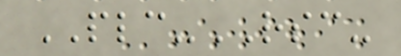PLC-RSC-
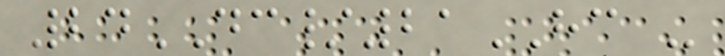24DC/21HC -
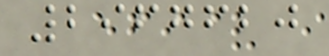2967620
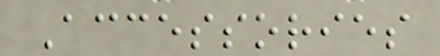Accessories
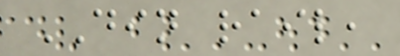DIN rail,
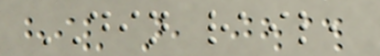DIN rail,
